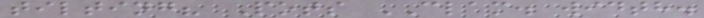tilting? Pots CLAM. width.
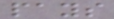pays
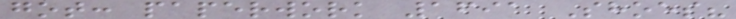got: paperwork 1691 Shoes?
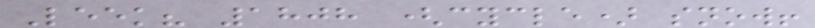Leek? 1808 (cycle) snow!
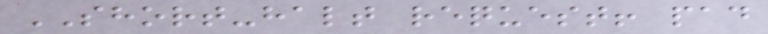SHORT-halt request! pad
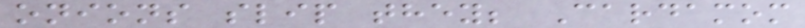onions slip they; Cardamom
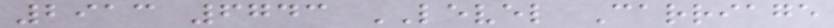2913 6743 LEVEL Carriage
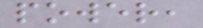power,
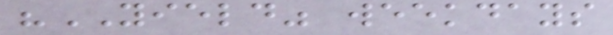"YIELD" weekdays
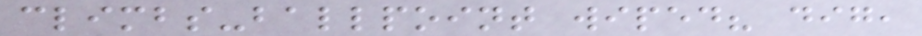climbs-ballpoint wiped? dig,
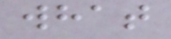what
